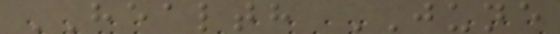HEALTH JUNE
